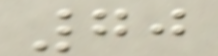70
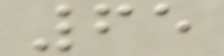65
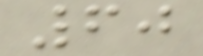60
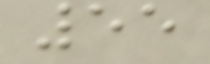55
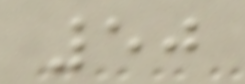50
